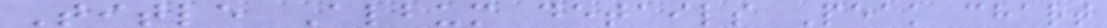Title Album details Peak chart
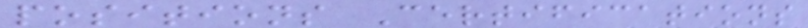positions Certifications
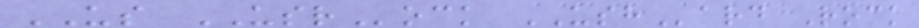US USRock USHard Rock
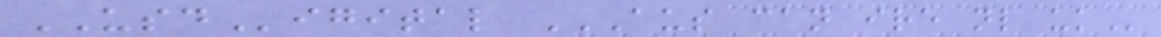USDigital AUS CAN IRE NL UK
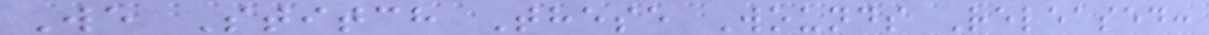We Stitch These Wounds Released:
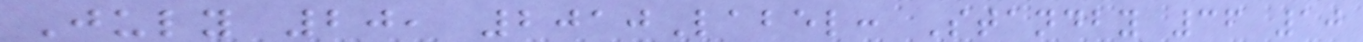July 20, 2010Label: Standby 36 10
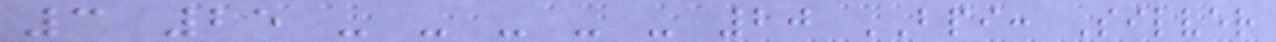3 25 - - - - - 20 BPI: Silver
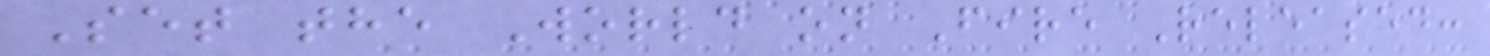Set the World on Fire Released:
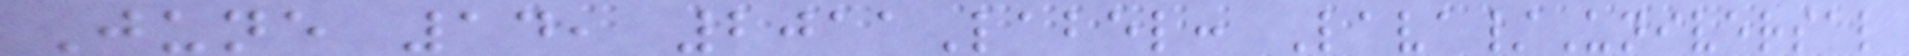June 14, 2011Label: Lava/Universal
